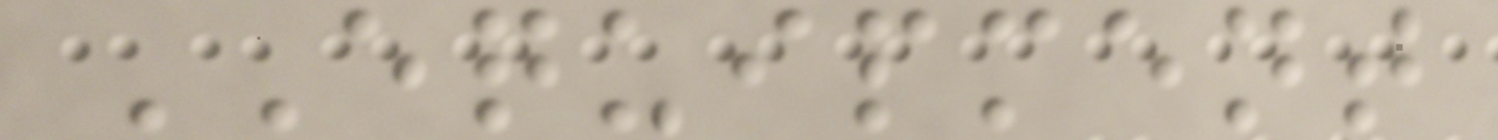EQUIPMENT
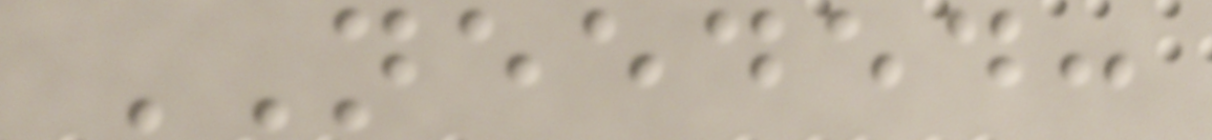NEEDED:
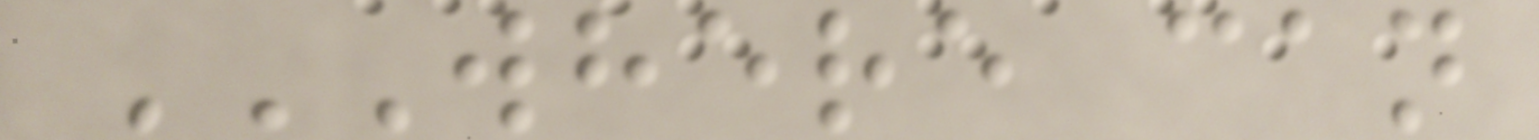WHERE CAN
